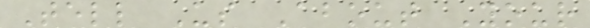Tell Us About Your
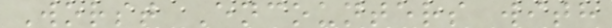Worst Encounters with
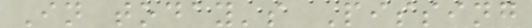In today's Pissing
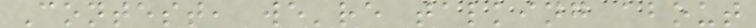Contest, we're talking about
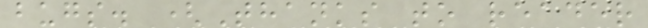bugs. (Thanks to reader
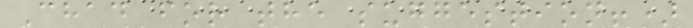Chad for the suggestion!)
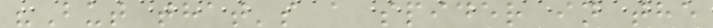"But that's a spider in the
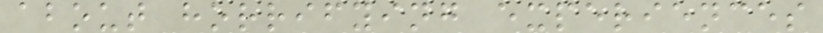about horrifying experiences
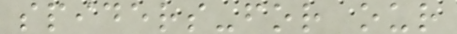spiders-for our
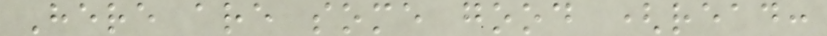Here are some good (read:
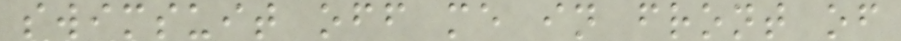swimsuit off me in front of
